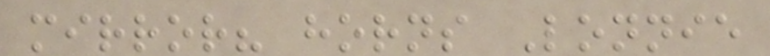mirror? horns Lonnie
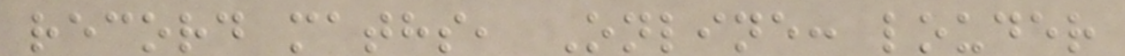record maths, Online: louder
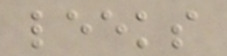leeks
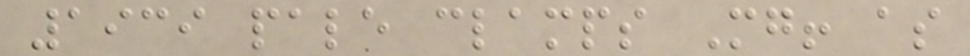1939 pale clamps Mg! as
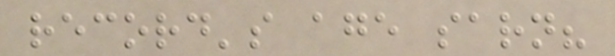record's age sarn?
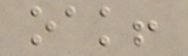oak!
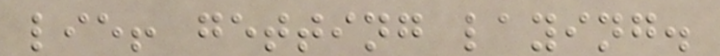lie! getting laying.
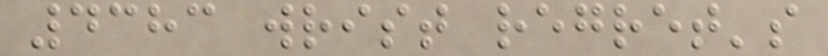4383 wrist regret's
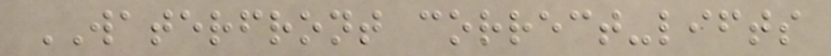WATERFRONT correct-lifts
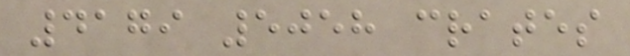4179 5058 crates
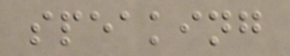speaking
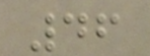46
